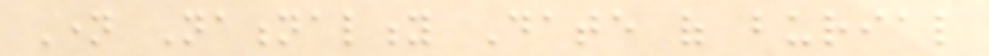Name Nationality Date of burial
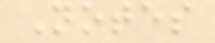Notes
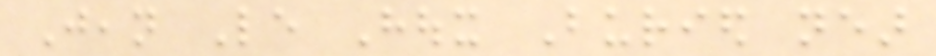Jean Le Houx Buried near
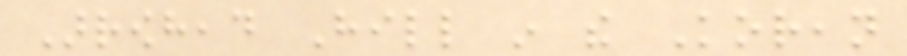Arrowhead Hill in the Korean
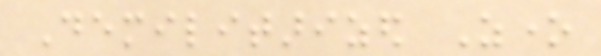Demilitarized Zone
